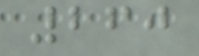260
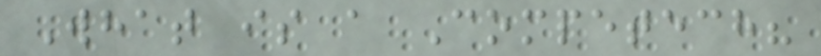What is a Competech?
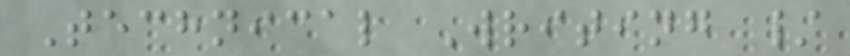Technical Writing /
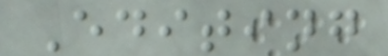Editing
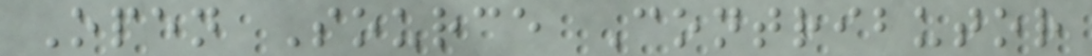Open Source Contributor
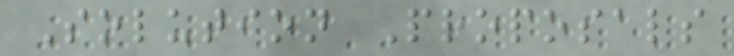Solution Proposals
